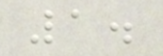1.
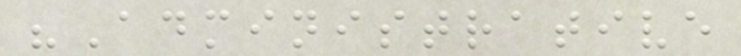"Administrative
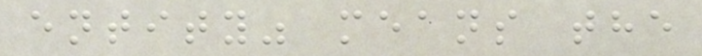entity" means the
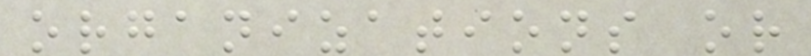organizations or
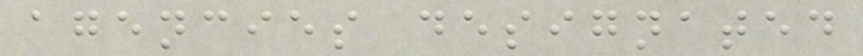agencies designated
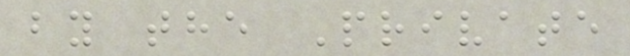by the Private
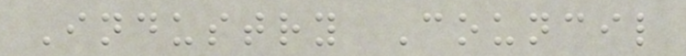Industry Council
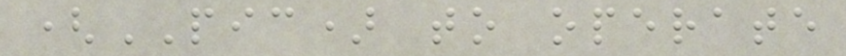(PIC) to operate
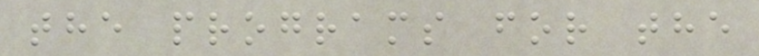the programs for the
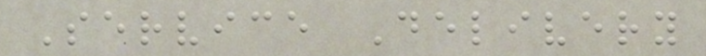Service Delivery
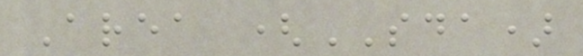Area (SDA)
